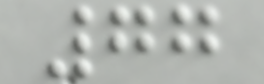77
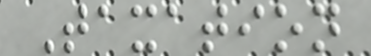Taxation
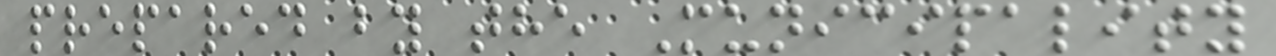prepared by the Municipality
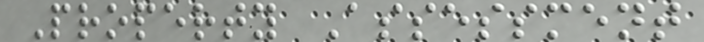Property Assessment
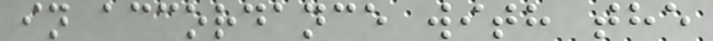in accordance with the
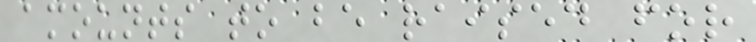amounts to be raised for
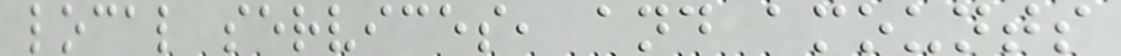local services, and amounts
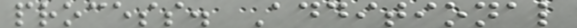process. Additional
